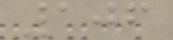106
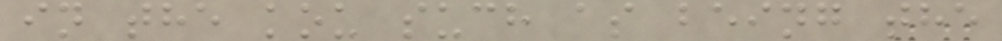in the kou such as being the
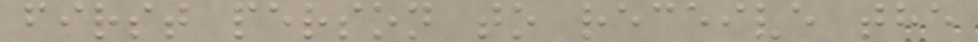first person to receive the
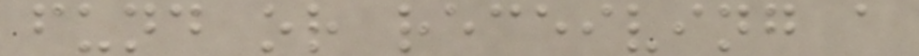fund or receiving a
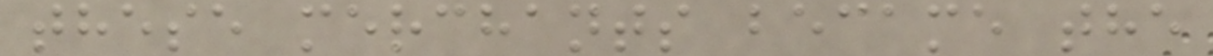these merchants became the
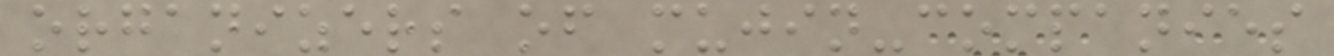organizers of mujin-companies
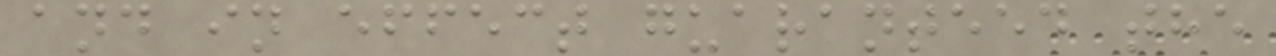and in effect guaranteed the
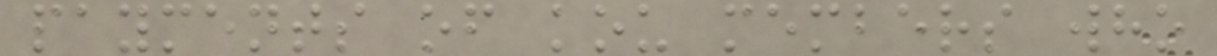payments of kou members who
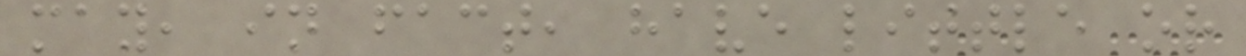may, in fact, have little or
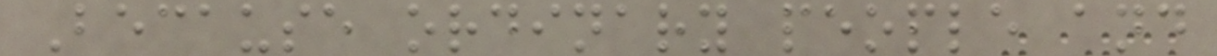Because ordinary people and
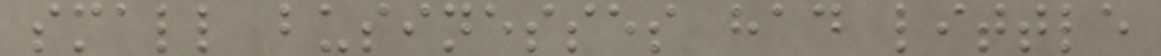small businesses had little
